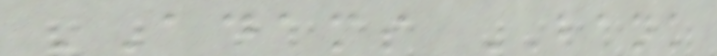ADAMS BANK
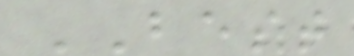BEST
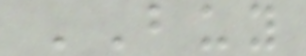BUY
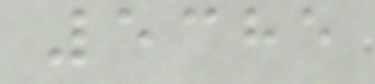5385
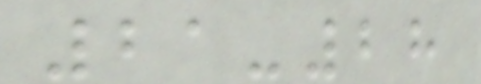21-28
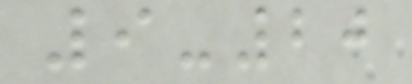9-20
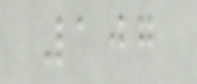107
